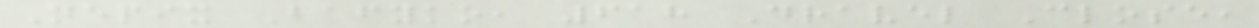Nepix Bafyko, 618 Dravel Close,
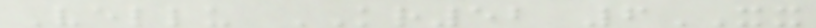Vellu KR52 6XX
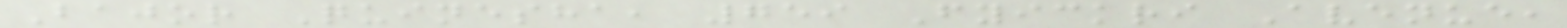Bajor Quinesha, 759 Fyickri Avenue,
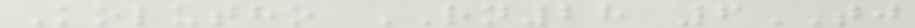Kolutho RN28 6TJ
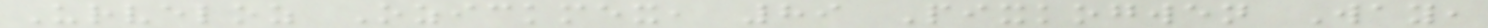Urveloz Ozickmex, 89 Pixkogwen Way,
